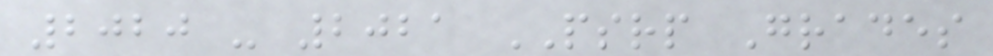2020 - 2021 PSRP Grades
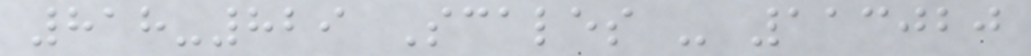818-829 Scales - 113020
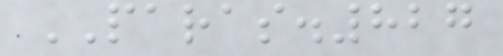PARAS.827
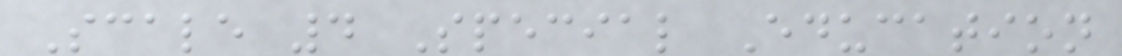Scale 4 Special Education
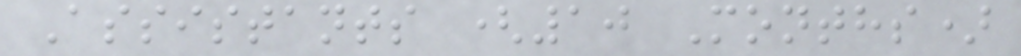Assistants (10 Months)
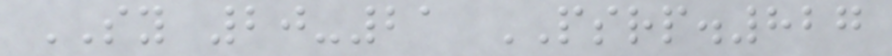SY 20-21 PSRP.827
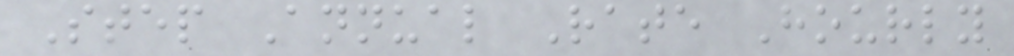Step Annual Rate Hourly
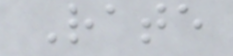Rate
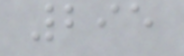295
